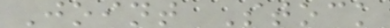Joint Stock
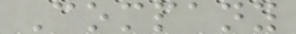Company
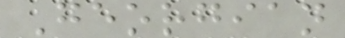Georgian
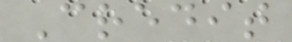Credit
